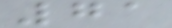71
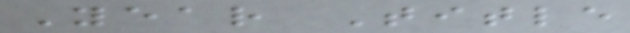Year Title
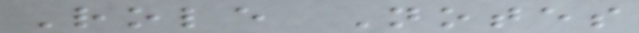Role Notes
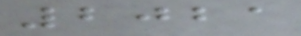2021
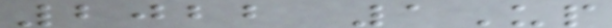2022 1Up
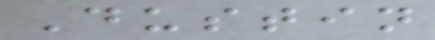Dustin
